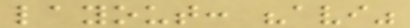layout: "avi"
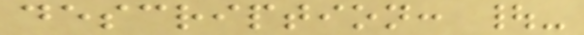description: |-
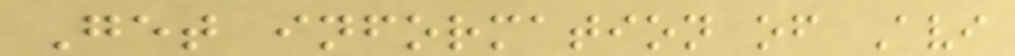Get information of Avi
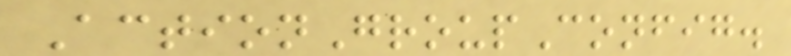ActionGroupConfig.
